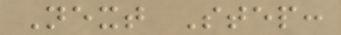Next Step:
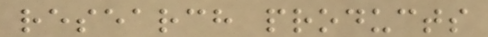research products
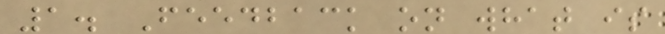1. Feedback on what is
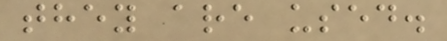they are used.
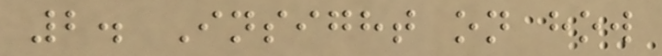2. Insight on how
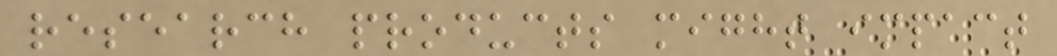research products might impact
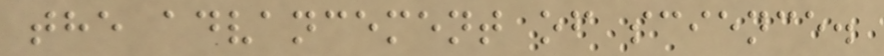the advancement of science.
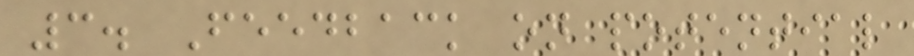3. Feedback on potential
